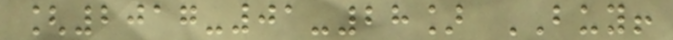[2017-01-28] BUY!
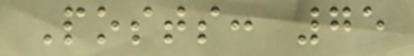Posts: 75
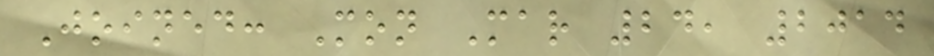Joined: Mon Mar 24, 2014
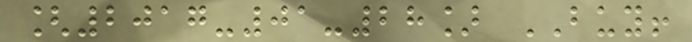[2017-01-28] BUY!
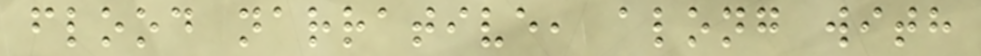flood narrative, along with
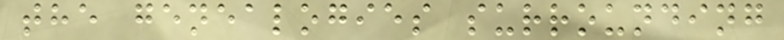the genealogies surrounding
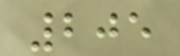205
